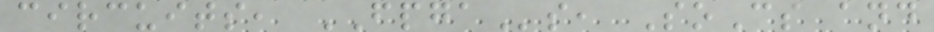circuits, FPGAs, SoCs and
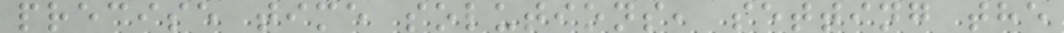precise time solutions, setting the
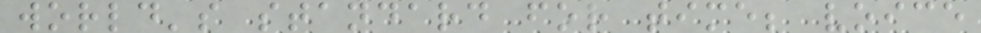world's standard for time; voice
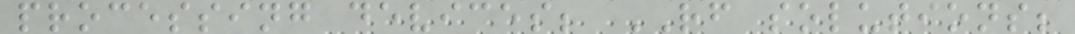processing devices; RF solutions;
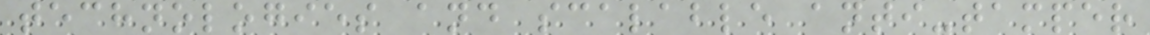technologies and scalable anti-tamper
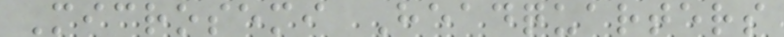Microsemi Headquarters
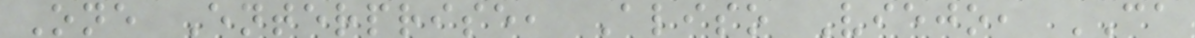One Enterprise, Aliso Viejo, CA
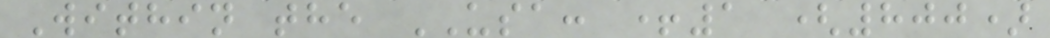Within the USA: +1 (800)
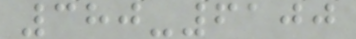380-6100
